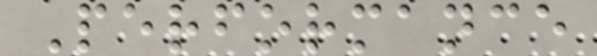Performance
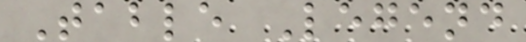Table Legend
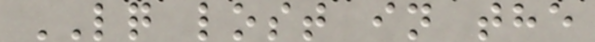LQ lost in the
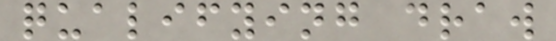qualifying draw
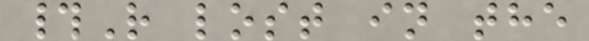#R lost in the
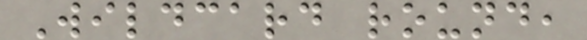Wildcard round,
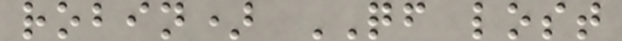robin) QF lost
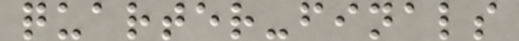quarter-finals
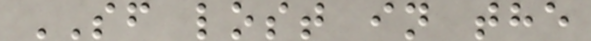SF lost in the
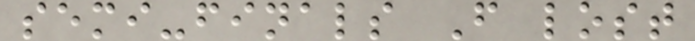semi-finals F lost
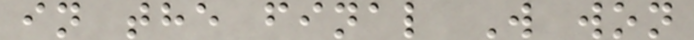in the final W won
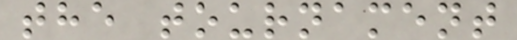the tournament
